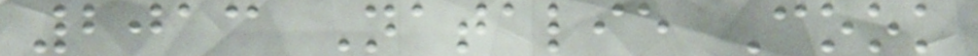2013 Natalie Cook
